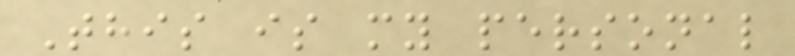This is my personal
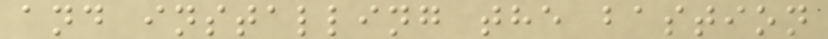and installing the bastion
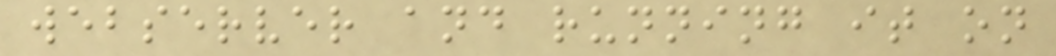webserver and running it on
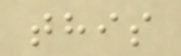this
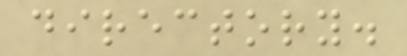directory.
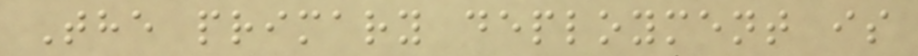The primary deployment is
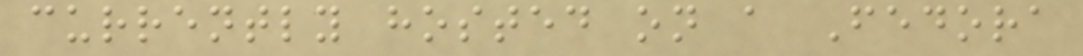currently hosted on a Fedora
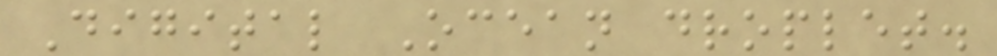Digital Ocean droplet.
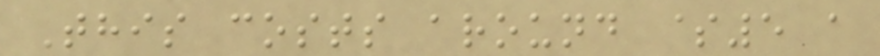This costs around $5 a
